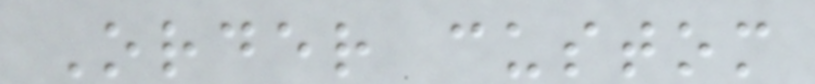Order custom
